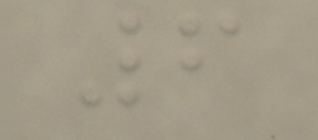6
